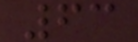63
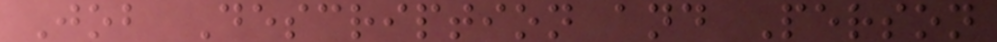Job Description and Person
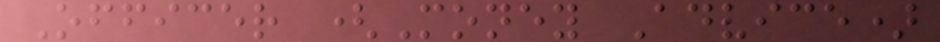Officer (Money Advice)
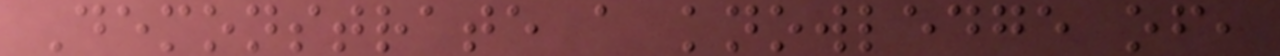Demonstrate a knowledge of,
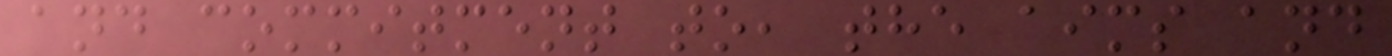and commitment to, the aims and
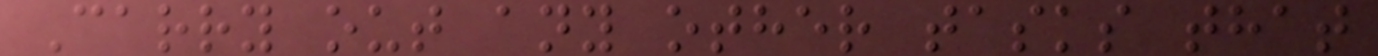Carry out any other tasks that
